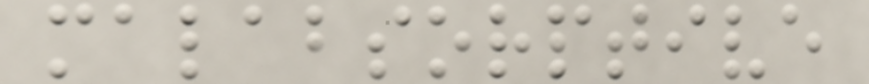malabsorptive
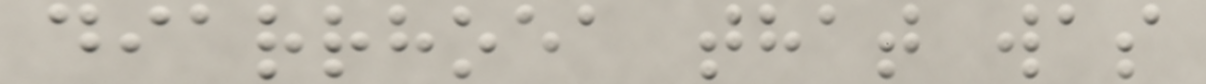diarrhoea that was
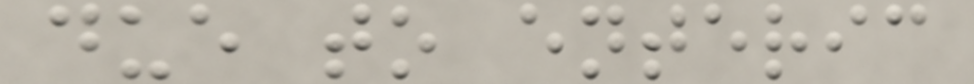due to enteric
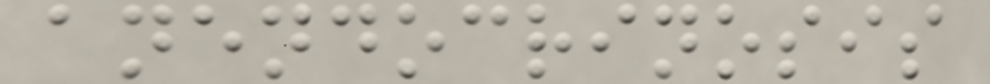anendocrinosis
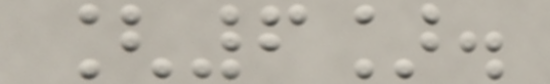[6].
